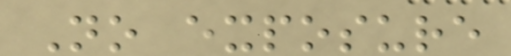No exposure
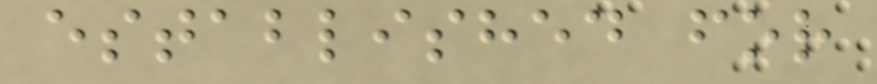established for
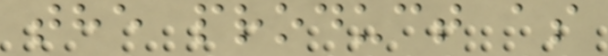the product as
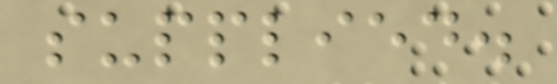supplied.
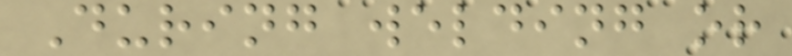During welding or
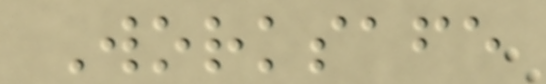Worksafe
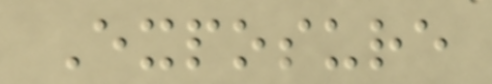Exposure
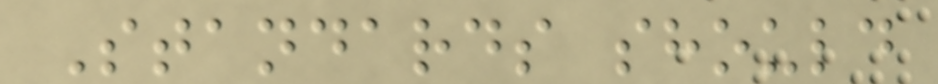Standards should
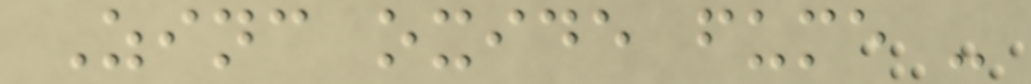Zinc oxide fume -
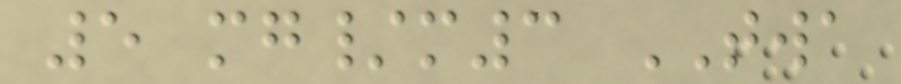5 mg/m3 TWA
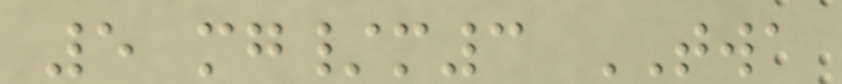5 mg/m3 TWA
